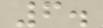6.
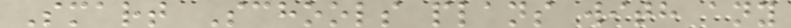Smart Schools plans with any
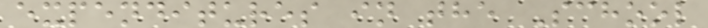expenditures in the School
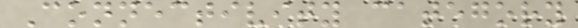Connectivity category
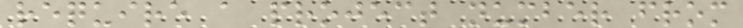require a project number from
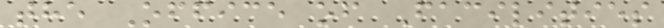the Office of Facilities
